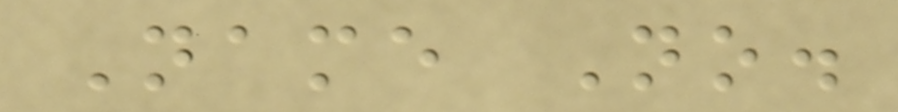Name No.
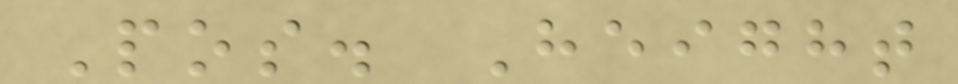Pos. Height
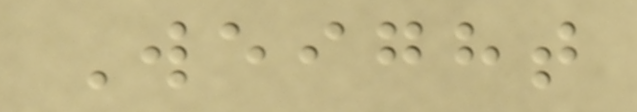Weight
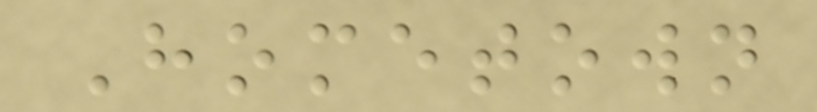Hometown
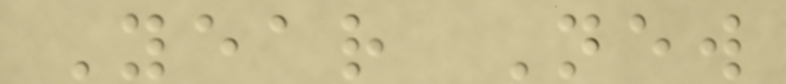Year New
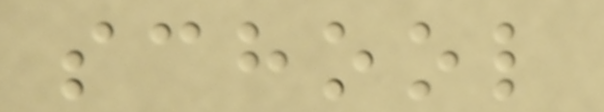school
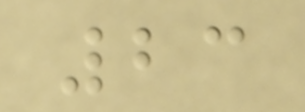23
